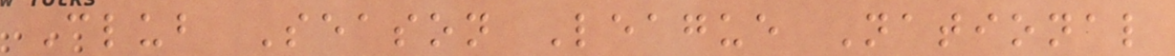Club Season League National
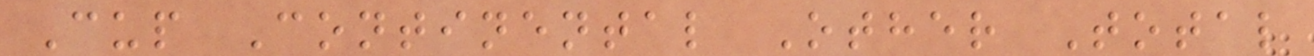Cup Continental Other Total
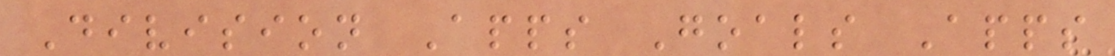Division Apps Goals Apps
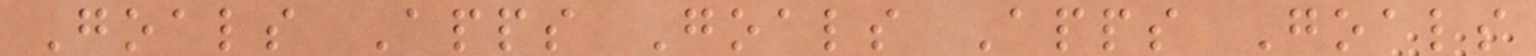Goals Apps Goals Apps Goals
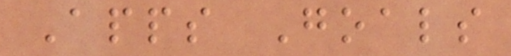Apps Goals
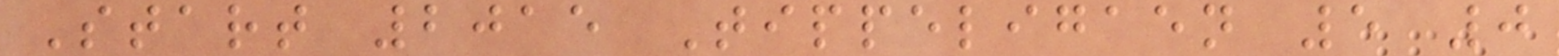Start 2015 Tippeligaen 5 0
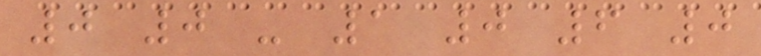0 0 - 1 0 6 0
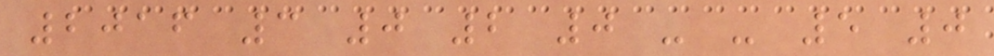2016 3 0 2 0 - - 5 0
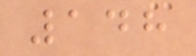148
